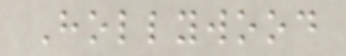Hollywood
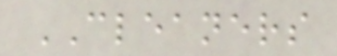CLEANERS
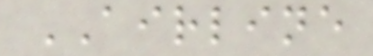AIRLINE
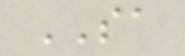SA
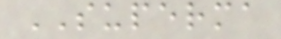SUPERMA
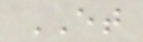ET
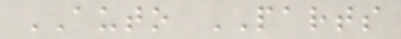AUTO PARTS
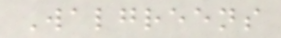Walgreens
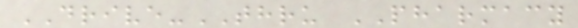DRIVE-THRU PHARMACY
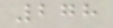278
